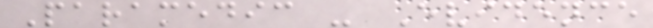Paramedic - Evidence
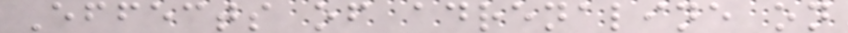Effects of adrenaline on
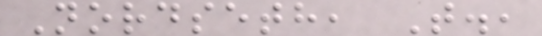Nordseth, T.,
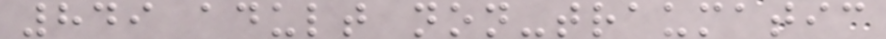849 adult non-traumatic
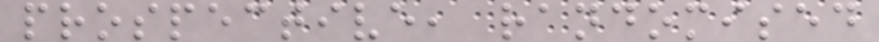prospective, randomised
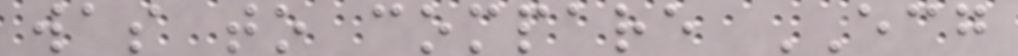was to compare ECG
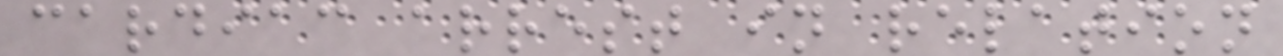cardiac arrest in relation
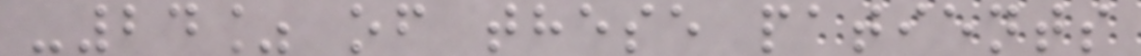-24% of these patients
